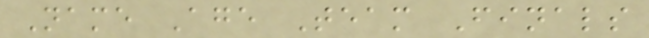Name Age Team Finals
